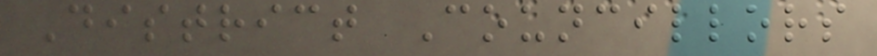District Councillors
